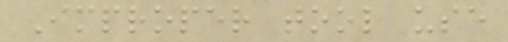Improper tool use
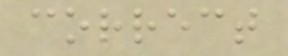correct
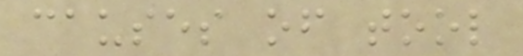causes of tool
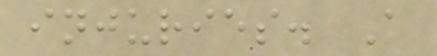injuries. A
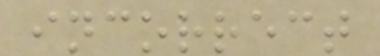incorrect
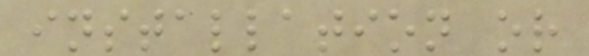installation or
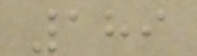189
